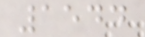1544
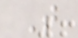T
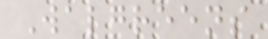Walgreens
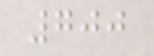700
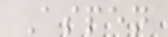Aspen
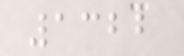1322
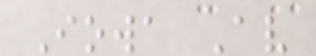Iowa Av
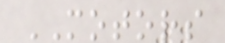MOTORS
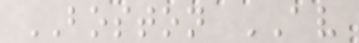BOSTON AV
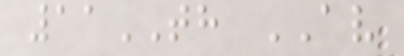11TH AV
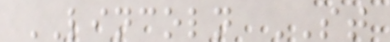LINCOLN ST
